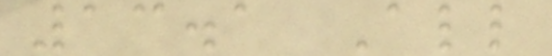13.1 All
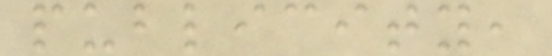publicity,
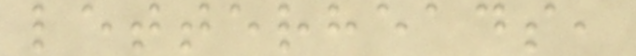letterheads,
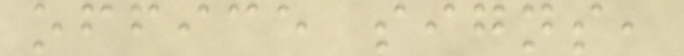office signs,
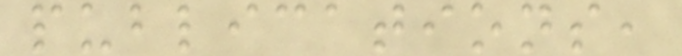publications,
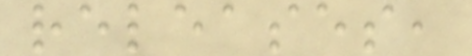releases,
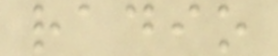radio
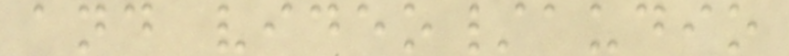and video/audio
